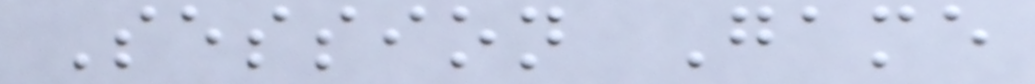Session Game
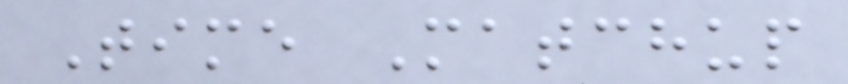Time Matchup
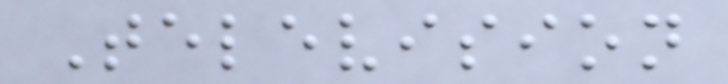Television
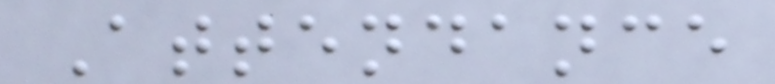Attendance
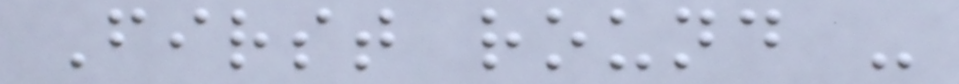First round -
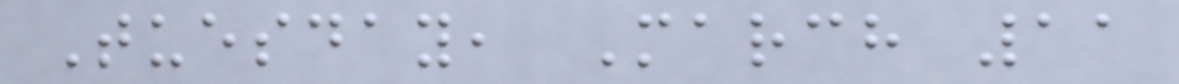Tuesday, March 11
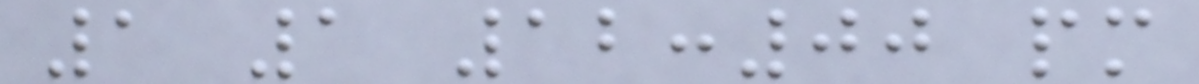1 1 12:00 pm
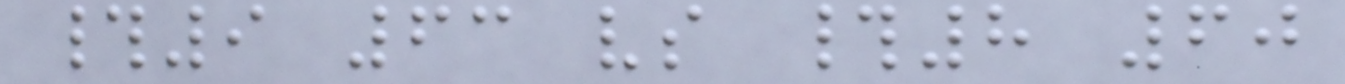#9 63 vs #8 60
